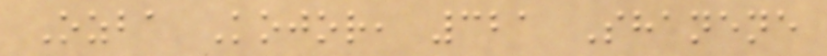Ozba Kojor, 321 Shanene
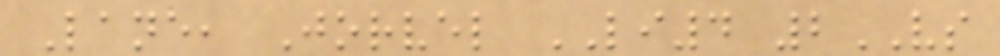Lane, Jorvel LI4 2VS
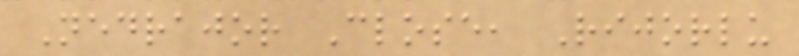Nedrajor Close, Rijorlu
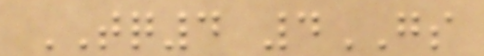TQ4 4GS
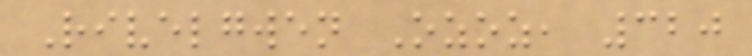Rivelgwen Ozoz, 320
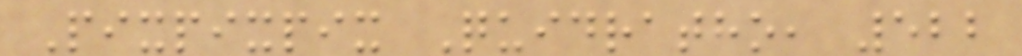Pixpixpix Quidratho, 522
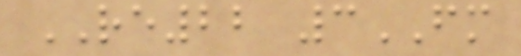RE22 3FM
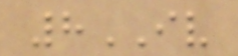8IV
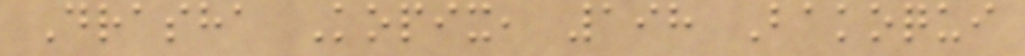Drasha Kopix, 198 Bakoqui
